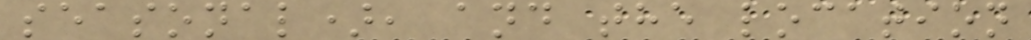seasonal), and the location
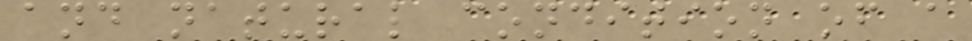and natural condition of a
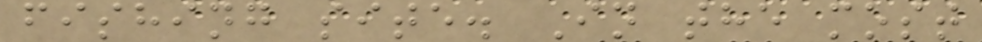fishing site. In the most
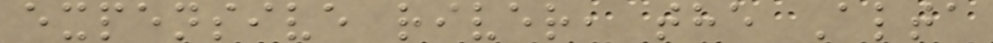expensive river, the Alta
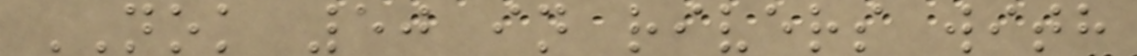NOK 50 in rivers with
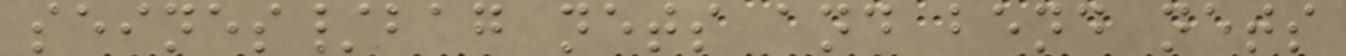seines/bag nets and bend nets
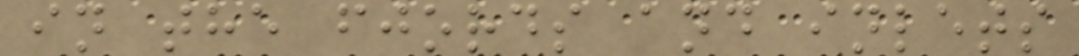in the fjords and inlets
